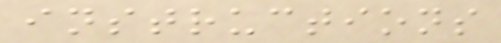instructions
